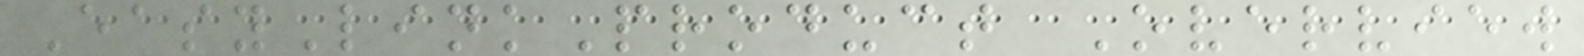EasyLinkProduct Overview
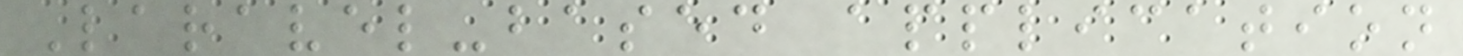Laravel-based application
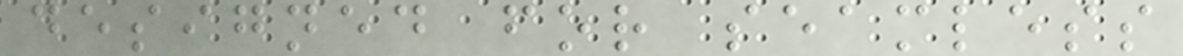designed for seamless
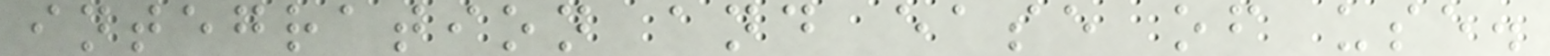integration and ease of use.
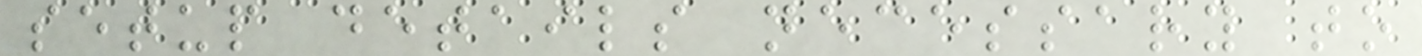setup details necessary to
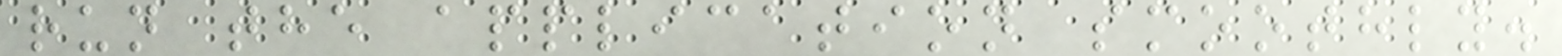run the application smoothly.
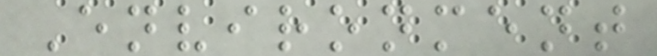Environment
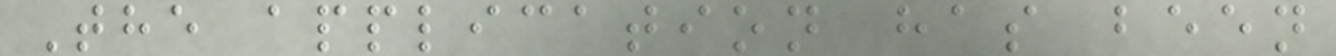The application has been
